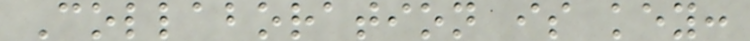Collaboration is key:
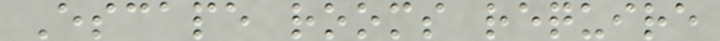Escape rooms require
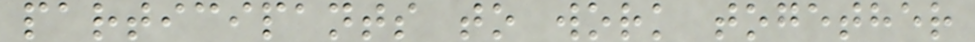participants to work together
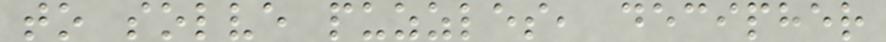to solve puzzles, decipher
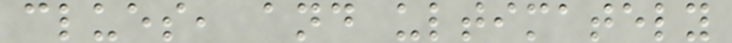clues, and ultimately
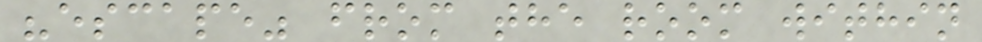"escape" from the room within
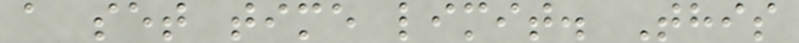a set time limit. This
